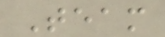Team
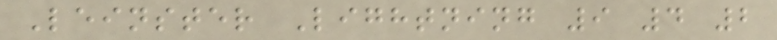Leinster Lightning 9 4 2
